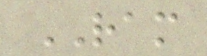RAM
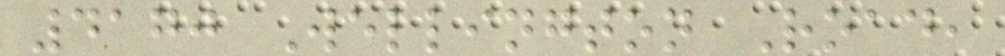4170 Wellington Road,
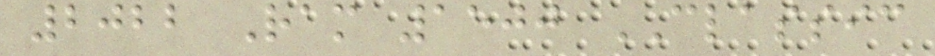2022 Ram 1500 CLASSIC
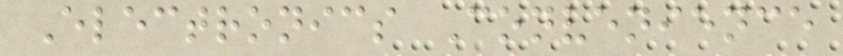Electronics Convenience
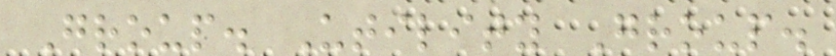Group. Utility Group.
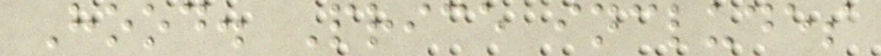Hood. Price includes
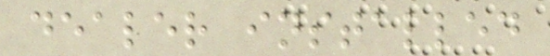dealer installed
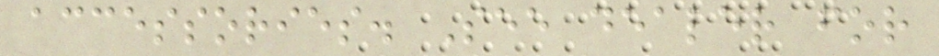accessories. See dealer for
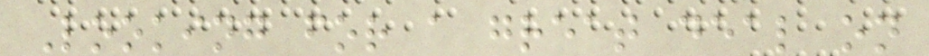Looking for a great deal on
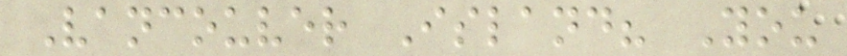Vancouver Island? You
